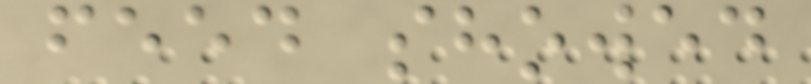feed showed
